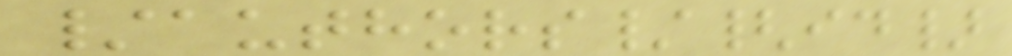/authors/{id}
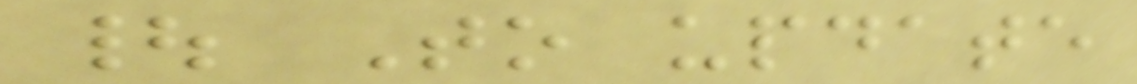| To update
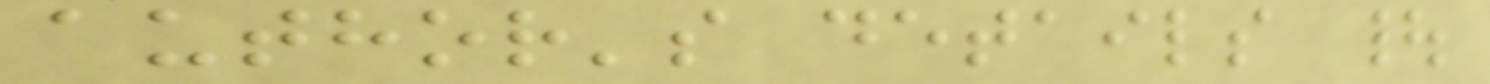author's details |
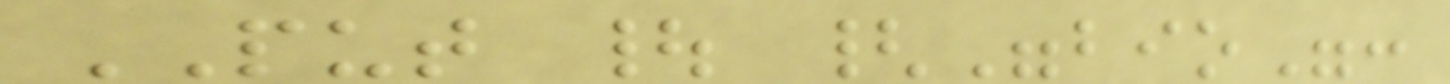PUT | {"bio":
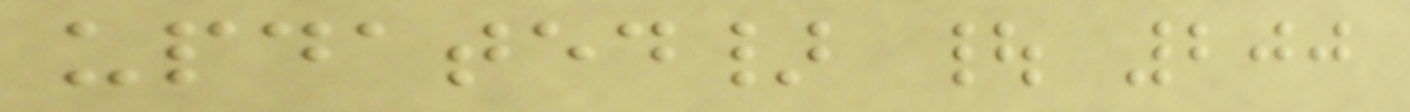updated} | 200
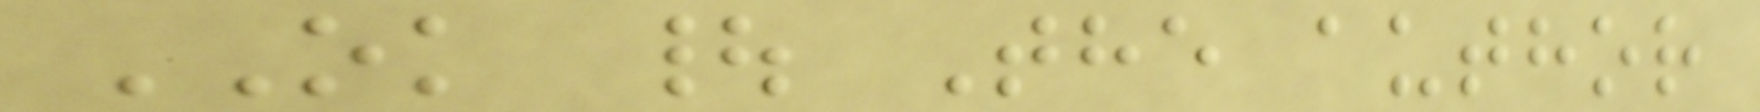OK | The author
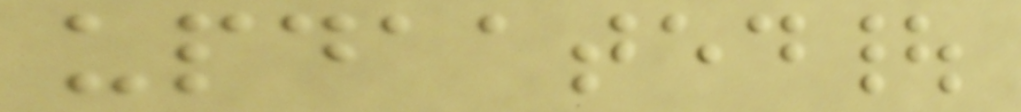updaated|
